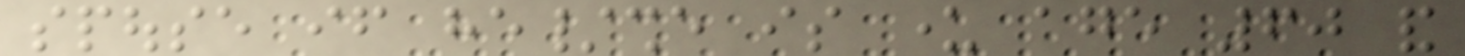spouse if he/she is under age 60 and
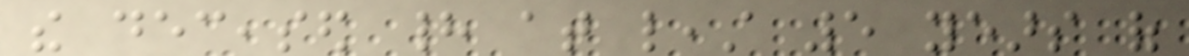the deceased had at least 5 years of
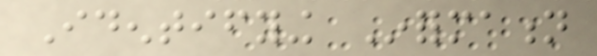Identifying Information
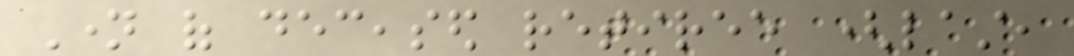Name of deceased retiree (last,
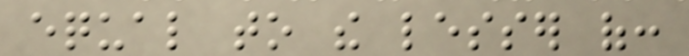equal to the lesser of:
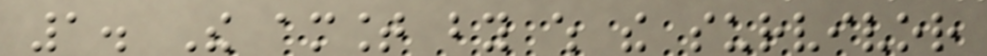1. The amount by which the survivor
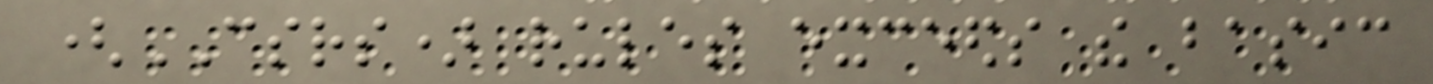(CSRS) rules exceeds the basic
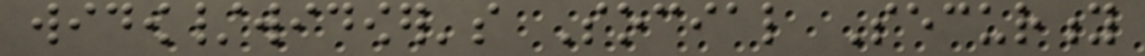widow/widower's Social Security
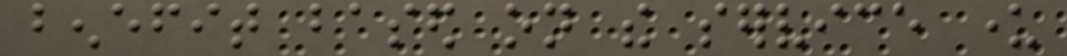benefit based on the service under
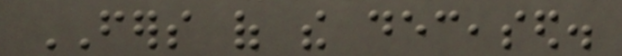FERS of the deceased.
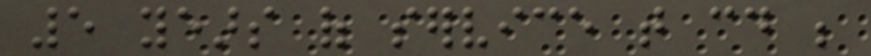5 years of service that could be
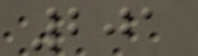201
